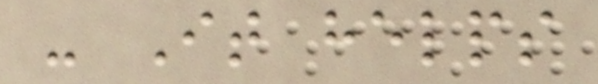- It helps
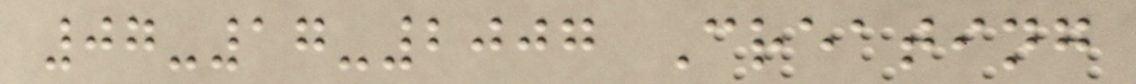07-17-2007 Creating
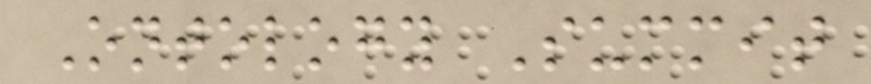Ontology Summit
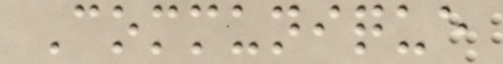Communique
